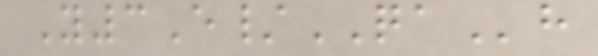Y3E/QAh
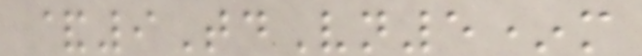&9TdVn5*m
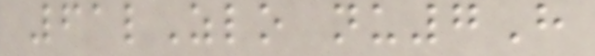61lZlo nu7H
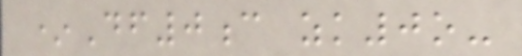*Df0c zk0o-
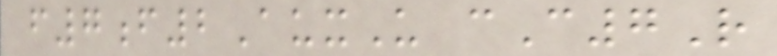f7f2AuxU cC7R
